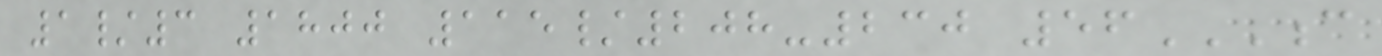1/3 1800 115/208-230 56C
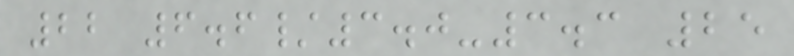22 6.6/3.0-3.3 25
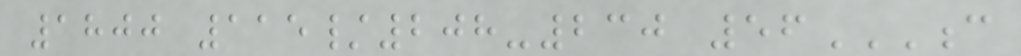1800 115/208-230 56C
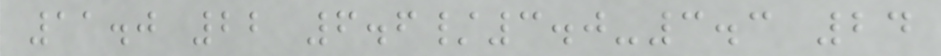11.0 22 6.6/3.0-3.3 24
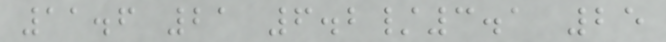11.6 21 6.2/3.1 25
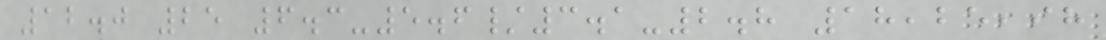12.0 25 6.3-5.6/3.1-2.8 18,25,98
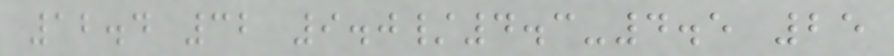12.4 32 9.0/4.3-4.5 25
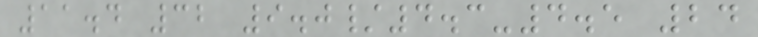11.4 32 9.0/4.3-4.5 24
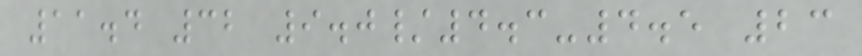11.4 32 9.0/4.3-4.5 23
